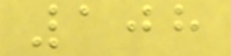108
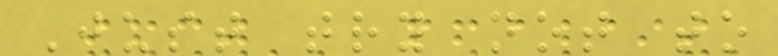Just try not to
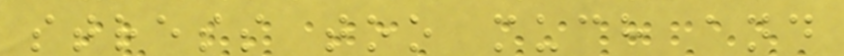stress too much and
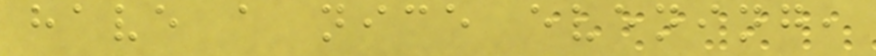have a nice evening,
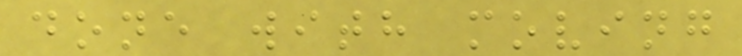done with moving
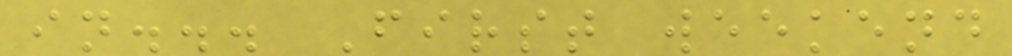in... First weekend
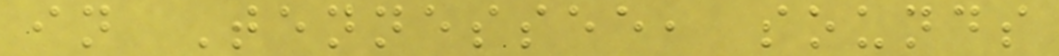in Tennessee, sounds
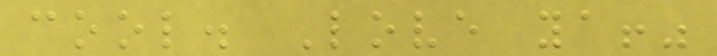cool. Love ya!"
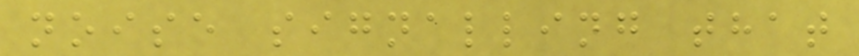noise signalling that
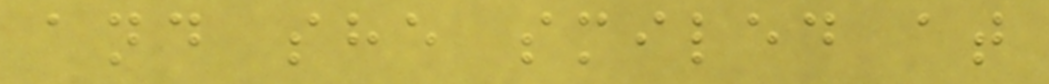and she smiled at
